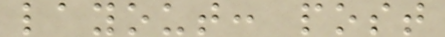layout: post
